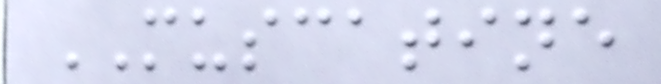MUSCATINE
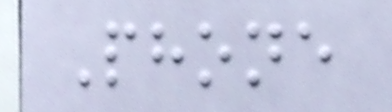Phone
